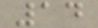14
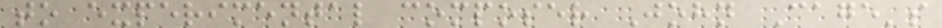to experimental composer John Cage's
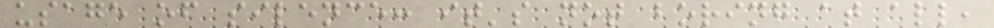usage of silence: it's not boring at all,
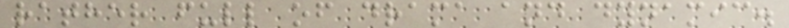rather full of drama and dynamic.
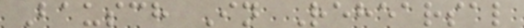Bausch In Rehearsal
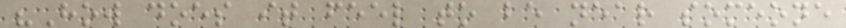"How does it feel to be near someone
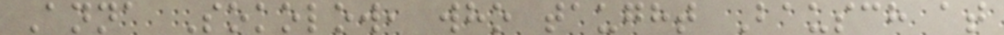Anna Sokolow, who taught Bausch at
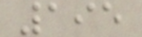195
